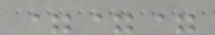===
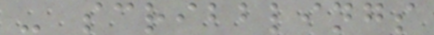- scribblings
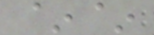~~
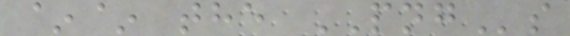~~ the PNGs
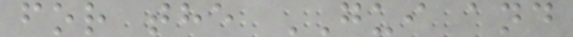for the GUI and
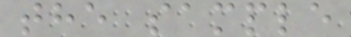the sample
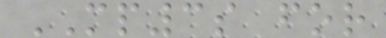MP3s for
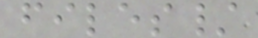files/
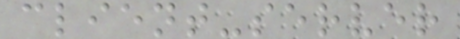client-server
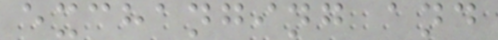exchanging and
